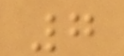7
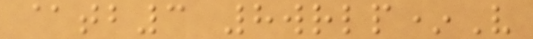@tb3 8wrlp*V
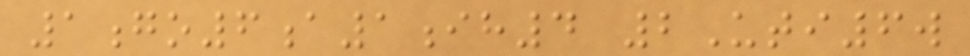1go6a1ih4 2Uti6w
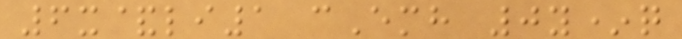6x&li1 cEmh 0y*q
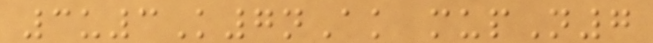3u3K7nAk mupN7
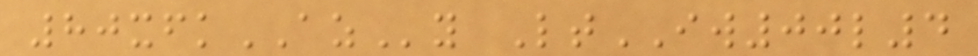80xfkAZy LtIW00l4
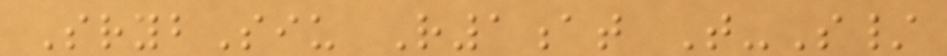SrybSiu R1at T-S/
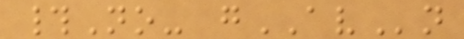#No- gAVn
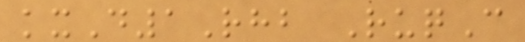kxD1Rhb RuqC
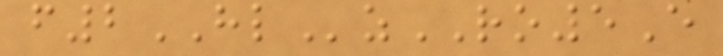f2HLzRO5E
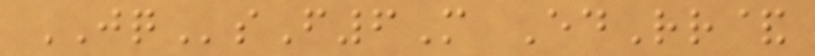JQsF6M EdRr&
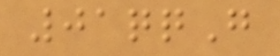01qqG
